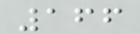166
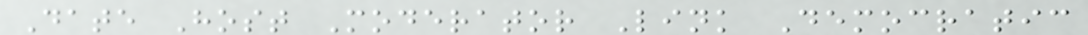Date Host Moderator Link Democratic
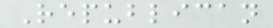Republican
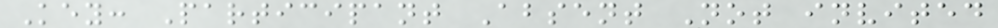Key: Participant Absent Not invited
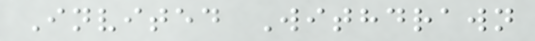Invited Withdrawn
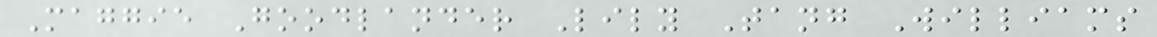Maggie Goodlander Lily Tang Williams
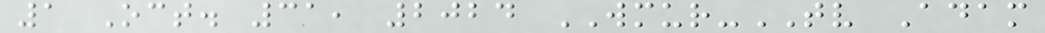1 Oct. 31, 2024 WMUR-TV Adam
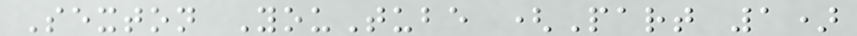Sexton YouTube (Part 1)
